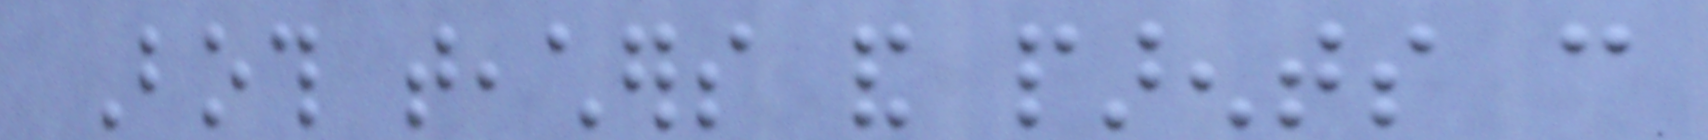Both teachers and parents can
